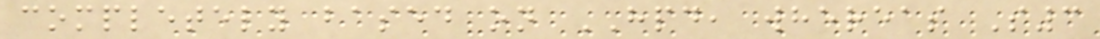completely based on HPD, whereas S3
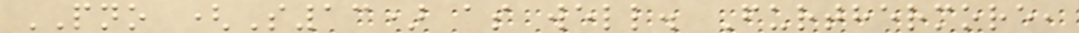PNO (S13) as well. Furthermore,
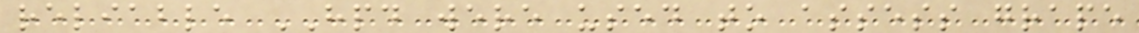reliable HPD were used to assess grape
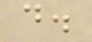d.
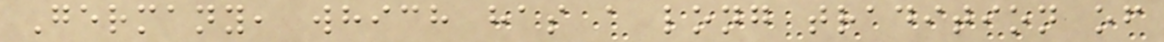Germany, which has a long tradition of
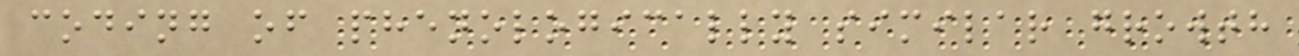coding of phenologically similar growth
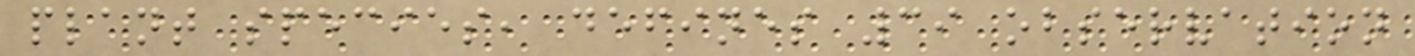plant species, defines 39 observation
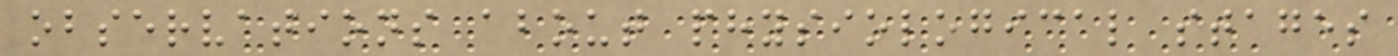observations about physiological stages
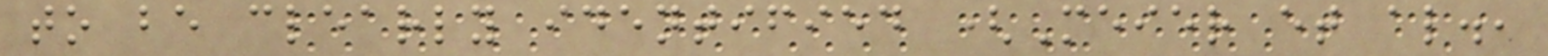to be clearly identified (Meier et al.,
